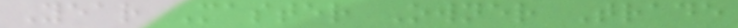Year Master Owner Trade
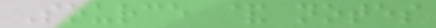Source & notes
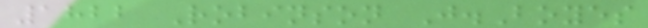1822 Robinson J.Boyes
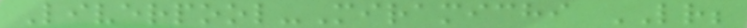Liverpool-Miramichi LR;
